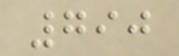790
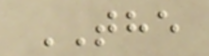THE
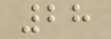28
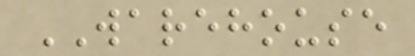WAREHOUSE
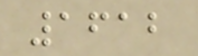1612
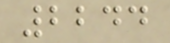2244
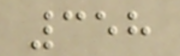358
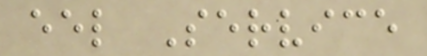eel Service
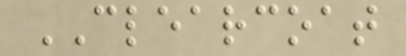CLEARCOAT
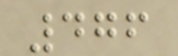476
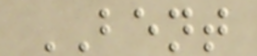BENT
